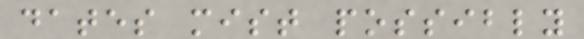dates mist possibly
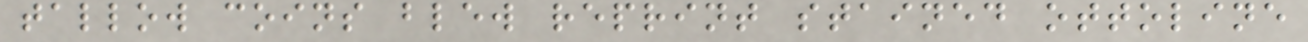tallow coins blew reprint stained ottoline
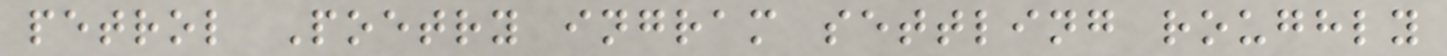petrol Poetry ingram settling roughly
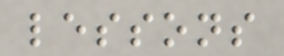lessons
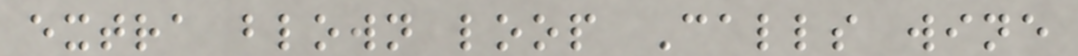extra blown loop Calls wine
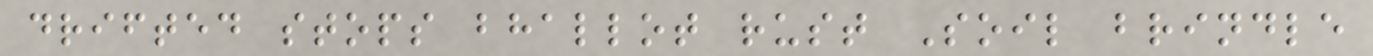drifted stops bhallot rust Soil brindle
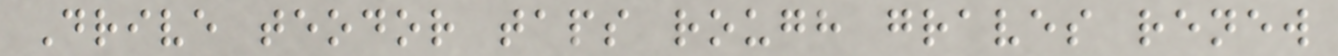Drive teodor taps rough graves renew
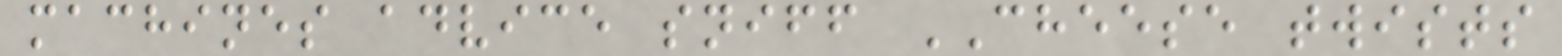machines advice sniff CHEESE twists
